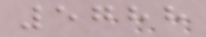5788
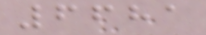6681
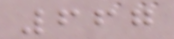667
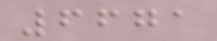6671
